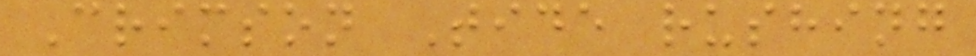Crimson Tide rushing
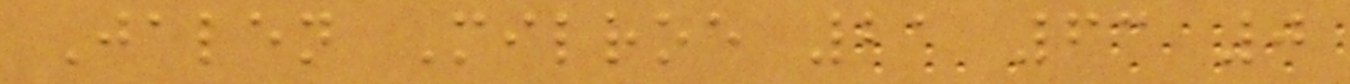Jalen Milroe 21 63 0
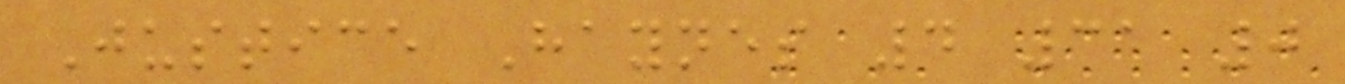Justice Haynes 4 31 0
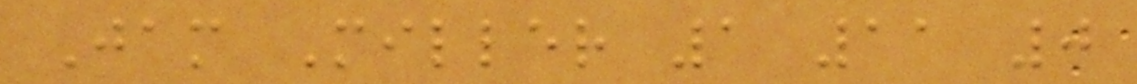Jam Miller 1 11 0
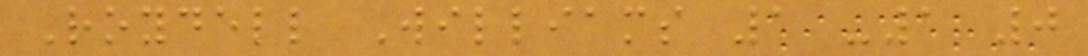Roydell Williams 1 -1 0
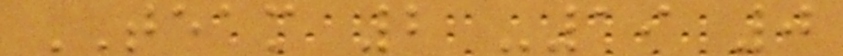TEAM 2 -19 0
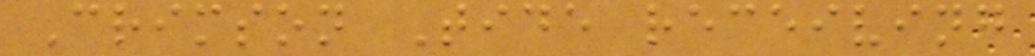Crimson Tide receiving
